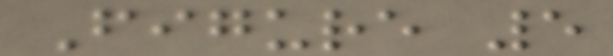Figure 5
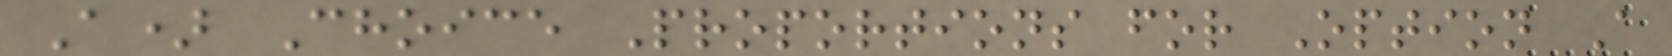A) Choice Proportions for Option A
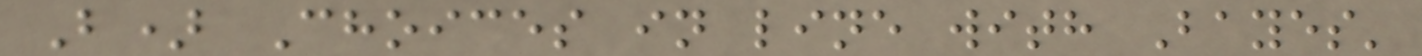B) Choices in line with Bayes'
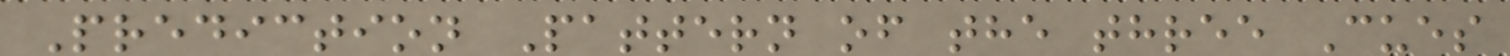Prediction Pattern of the three Cues
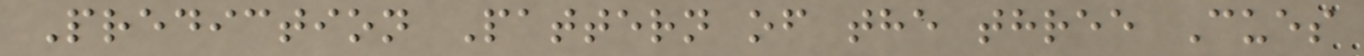Prediction Pattern of the three Cues
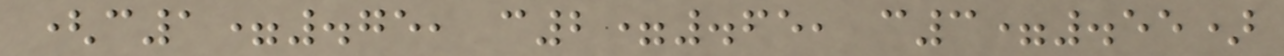(c1=.75, c2=.65, c3=.55)
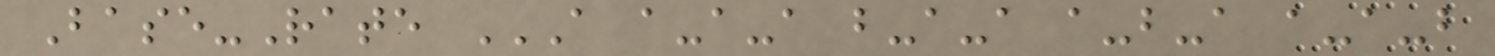Base-Rate A A-A-A B-A-A A-B-A A-A-B
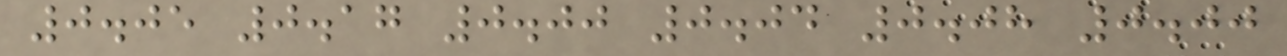0.05 0.17 0.00 0.04 0.08 0.00
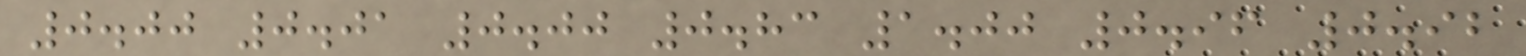0.00 0.01 0.00 0.83 1.00 0.96 0.92
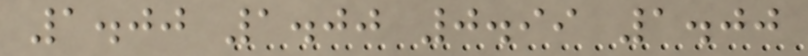1.00 1.00 0.99 1.00
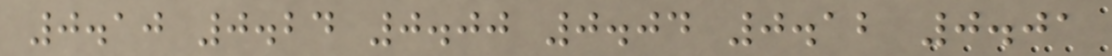0.10 0.24 0.00 0.04 0.12 0.01
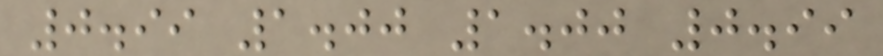0.99 1.00 1.00 0.99
